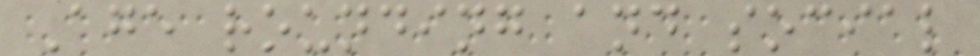Age rounding and social
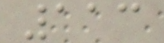113
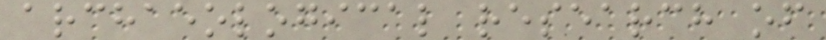archaeological research of
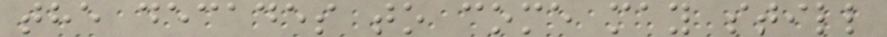the decades to come may still
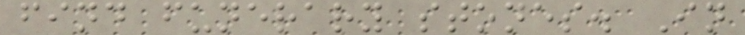find funerary stones. In
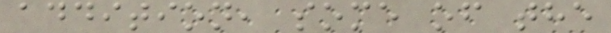addition, some of the
